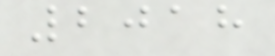2018
